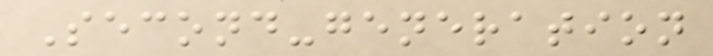Second-generation
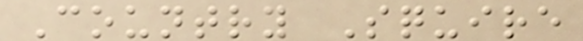Country Squire
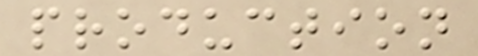production
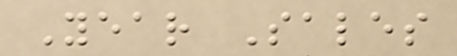Year Sales
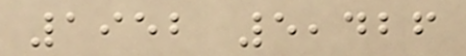1952 5,426
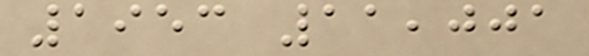1953 11,001
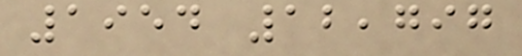1954 12,797
